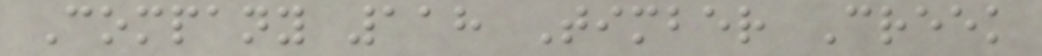Company 118 Timber Creek
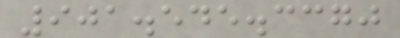901.545.3370
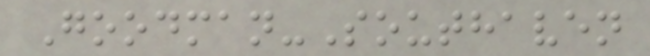Goodman-Southaven
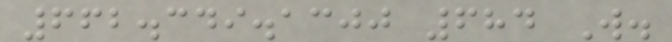662.349.1300 684 W.
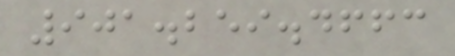901.259.4663
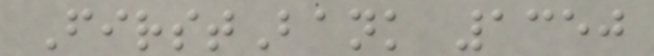FirstBank 1350
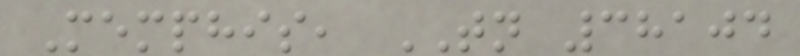Memphis, TN 38104
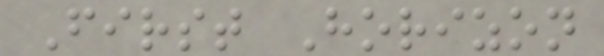First Horizon
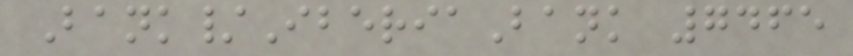Bank/IberiaBank 7465
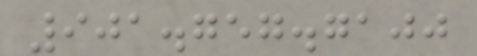901.757.7100
